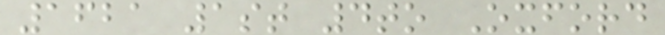1621 1st 4to Oxford
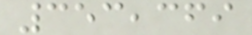353,369
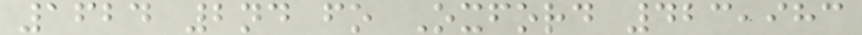1624 2nd fo Oxford 423,983
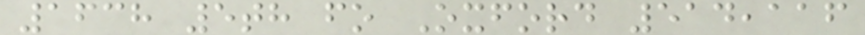1638 5th fo Oxford 514,116
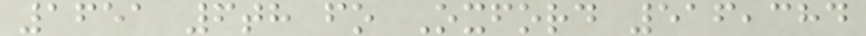1651 6th fo Oxford 516,384
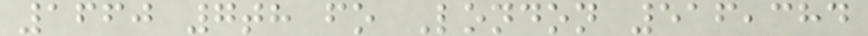1660 7th fo London 516,384
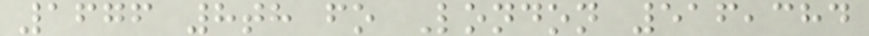1676 8th fo London 516,384
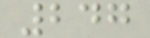247
